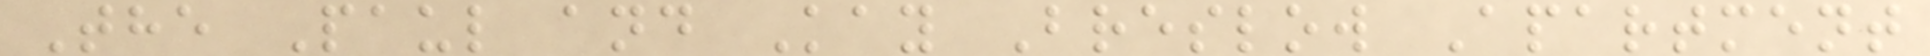The Paul and Kay Breslow Apartment
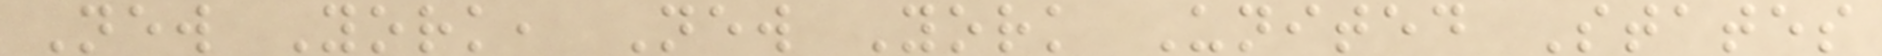New York, New York United States
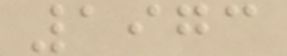1973
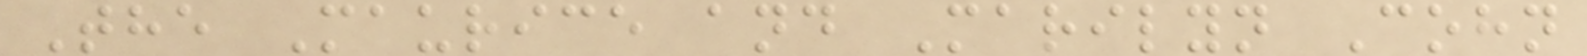The Maurice and Marilyn Cohn
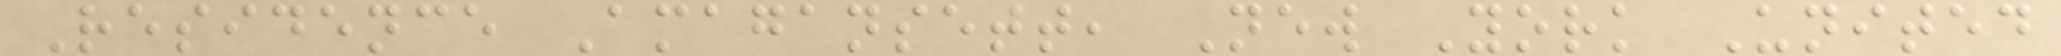Residence Amagansett, New York United
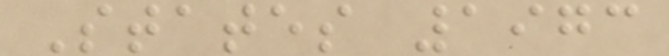States 1973
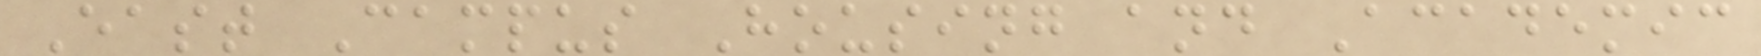East Campus Housing and Academic
